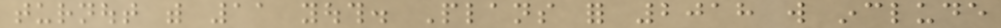turnout with 11 youth. Plans for 2018 will include
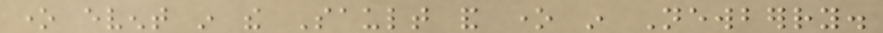one event in the Sault and one in Newberry.
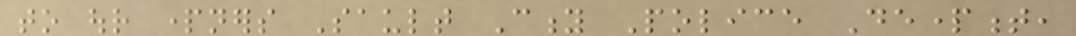to our partners Sault City Police Department,
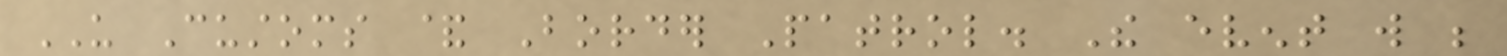US Customs & Border Patrol. The event will be
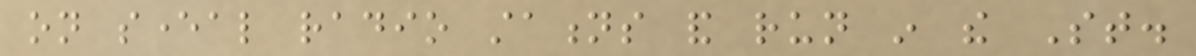on several radio stations and run in the St.
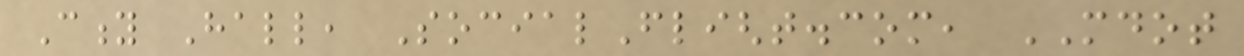City Hall, SocialFlight.com, MDOT
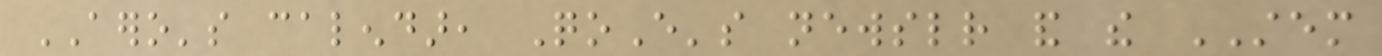AERO's calendar, QoE's newsletter and the STEM
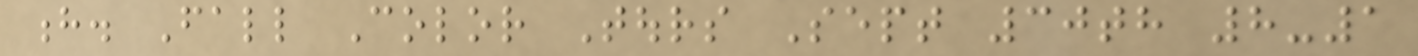h. Fall Color Tours Sept 30th 8-1
